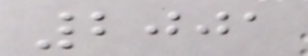2001
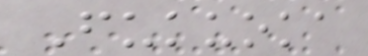Fukuoka
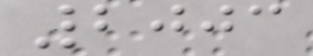2003
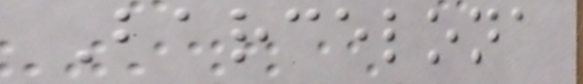Barcelona
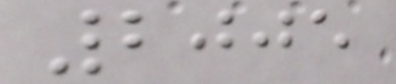2005
